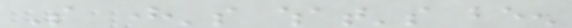So here's what's been
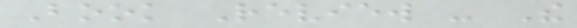Book Review - The
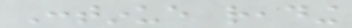Continue reading
